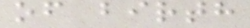of birth
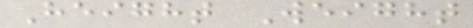Height Weight
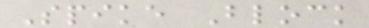Spike Block
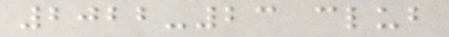2022-23 club
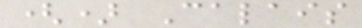() Calais
